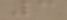3
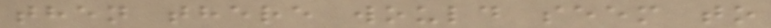then there would seem to
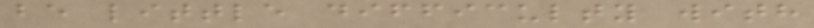be little difficulty with
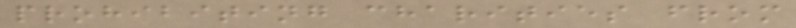prohibiting charities from
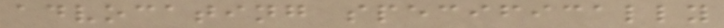advocating specifically
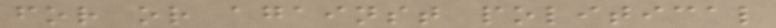for or against political
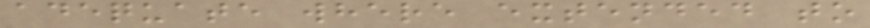adequate where extended to
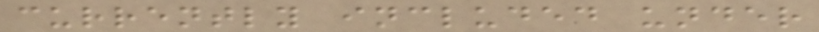currently included under
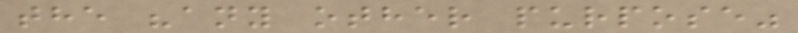the "any other purpose"
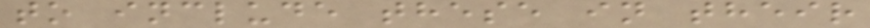to include these in their
